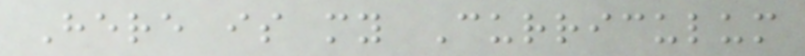Here is my Curriculum
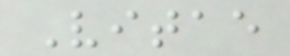Vitae
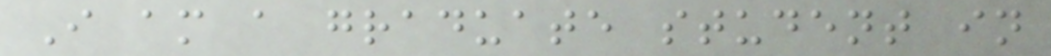I am a graduate student in
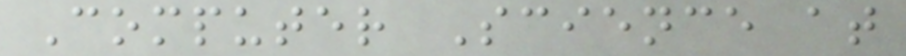Computer Science at
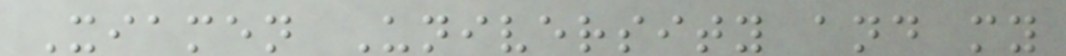Xiamen University and my
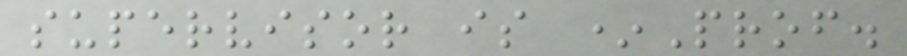supervisor is *Prof.
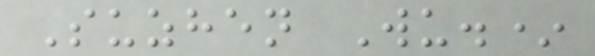Suzhen Wu.*
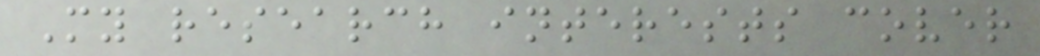My research interests cover
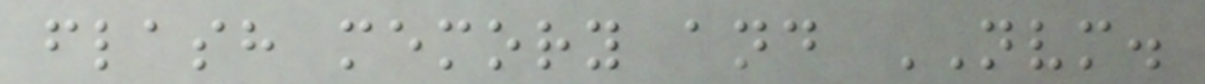flash memory and NVM.
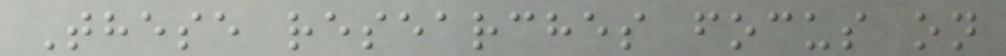These researches focus on
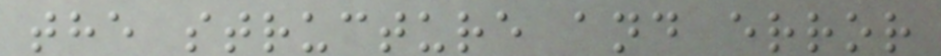the structure and error
